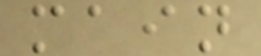main
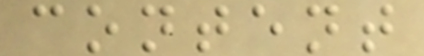content
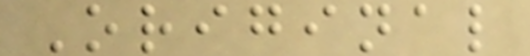Original
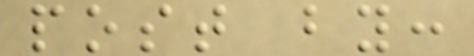post by:
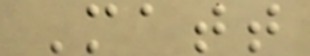Matt
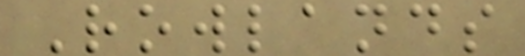Rowlands
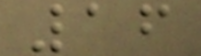16
